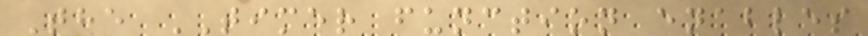The TIMER function enables
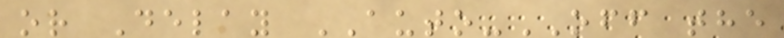or Delay AUTO-OFF the
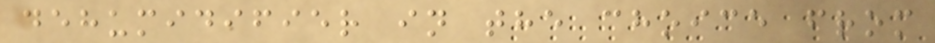dehumidifier in the choice from
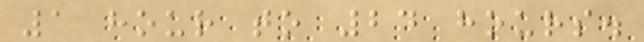1 hour to 24 hours.
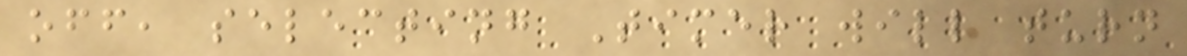off, selecting Timer will turn
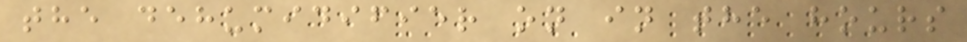the dehumidifier on in the hours
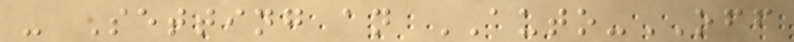- Setting an AUTO-OFF
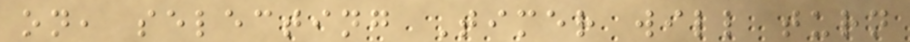on, selecting Timer will turn
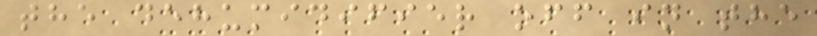the dehumidifier off in the
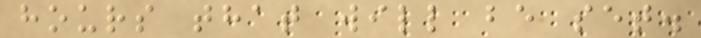hours that will be set.
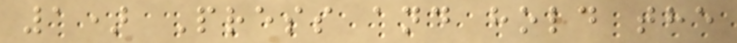1) Press and hold the
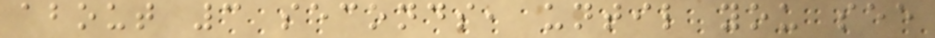about 3 seconds, until you see
